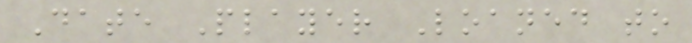Date Player Loaned to
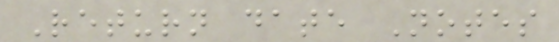Return date Notes
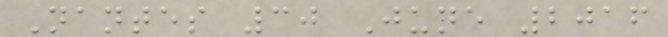Nantes 30 June 2016
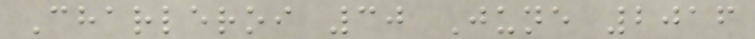Charleroi 30 June 2016
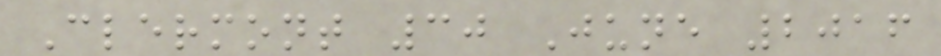Clermont 30 June 2016
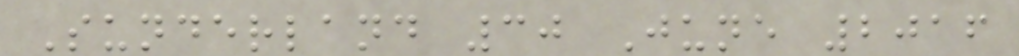Sunderland 30 June 2016
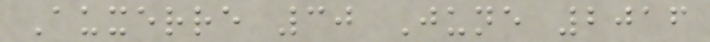Auxerre 30 June 2016
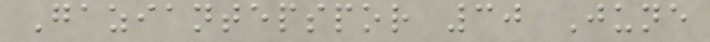Gaziantepspor 30 June
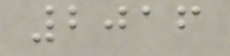2016
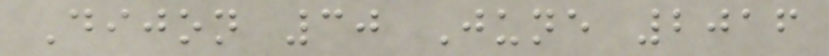Dijon 30 June 2016
